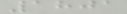1801
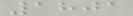1801
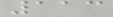113
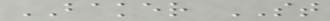BAKER ST
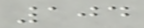104
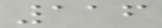116
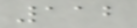112
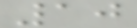10
